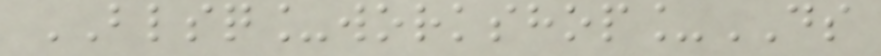BLSQ_workshop_DS
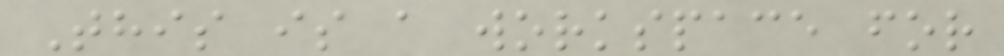This is a workspace for
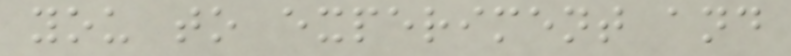you to experiment and
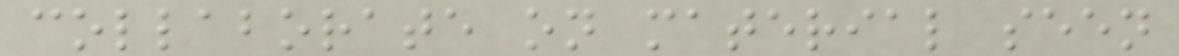collaborate on material seen
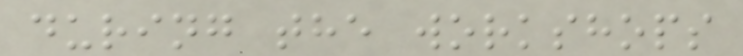during the workshops
